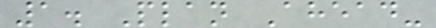1. Plan Ahead-
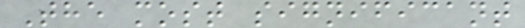The most significant
